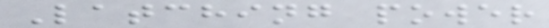Latching power
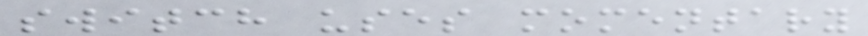switch uses momentary
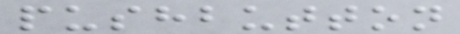pushbutton
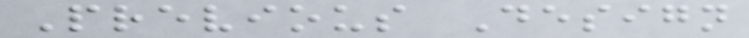Previous Design
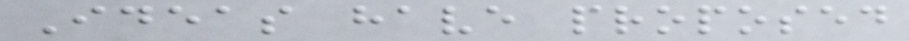Ideas have proposed
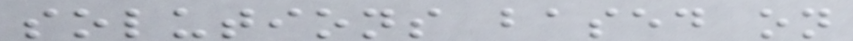solutions based on
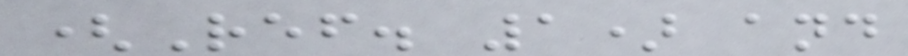(Ref. 1) and
